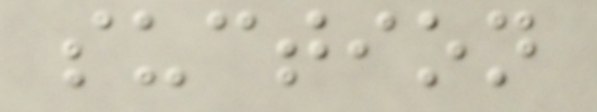suction
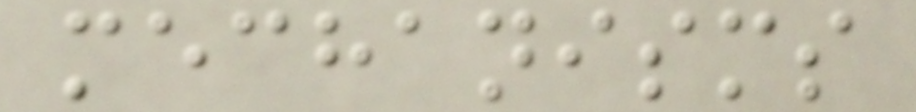mechanisms
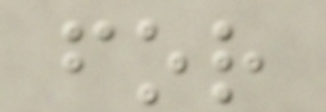for
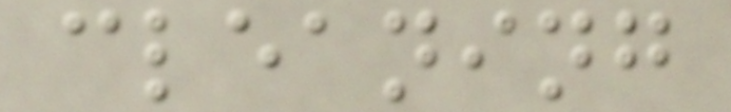cleaning
